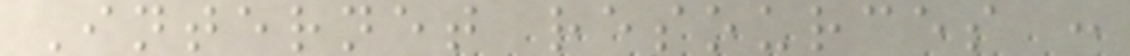Internet resources :
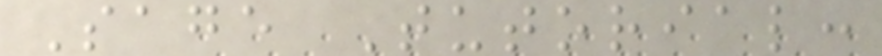Sage Tutorial:
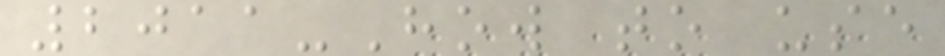2011-How to use
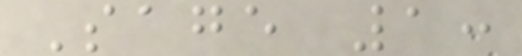Sage 1:
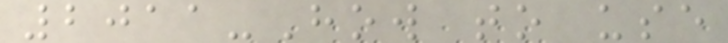2011-How to use
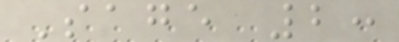Sage 2:
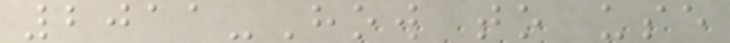2011-How to use
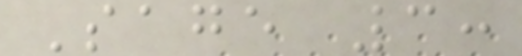Sage 3:
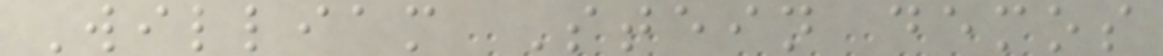William Stein demos
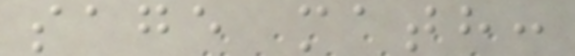sage math:
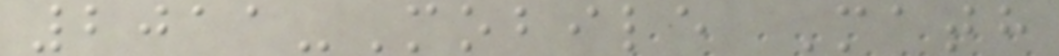2011-Mobile Math
